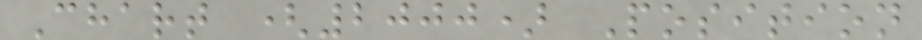Chart (2000) Position
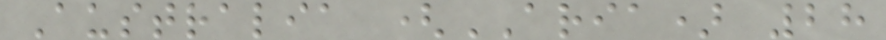Australia (ARIA) 28
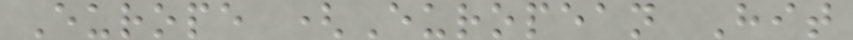Europe (European Hit
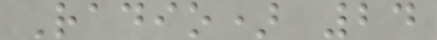Radio) 24
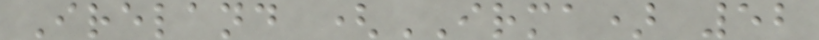Ireland (IRMA) 52
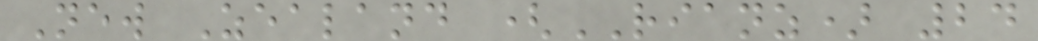New Zealand (RIANZ) 24
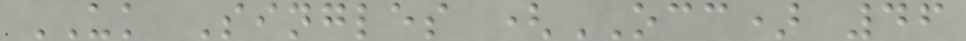UK Singles (OCC) 46
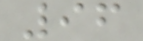96
